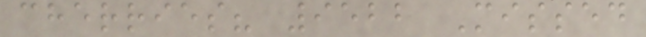cherries? 9522 Missed
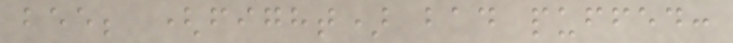bee; (fight) bad puffed:
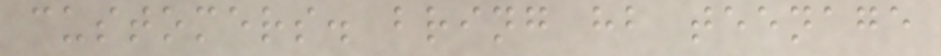customers. bring hb teenage
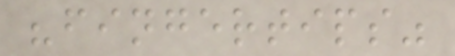"fingertips"
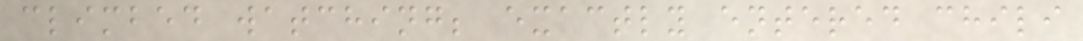climbed watching; exactly entered chili
